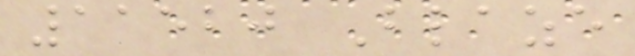11520 Blaze
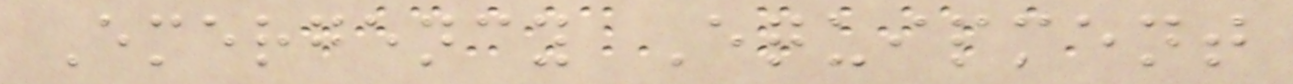Emergency Equipment
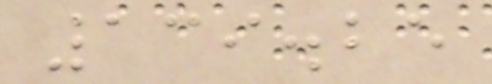139.25
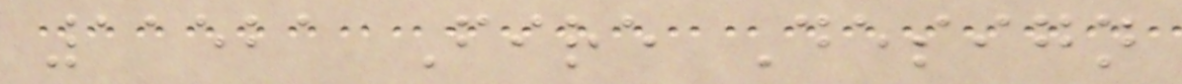11521 Fire Design
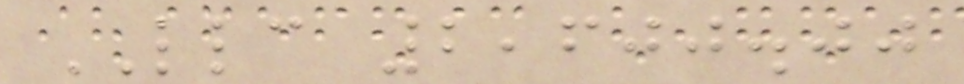LLC 2,600.00
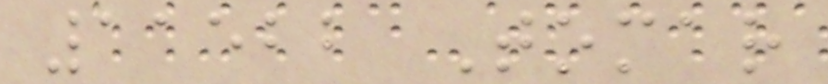11522 Tomar
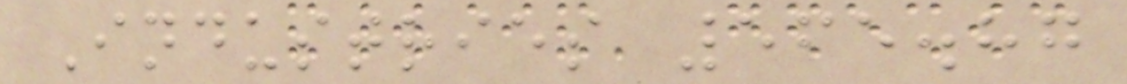Industries 565.87
